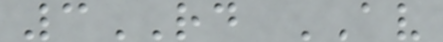3RD AV
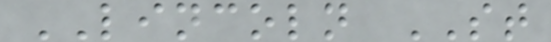LINCOLN ST
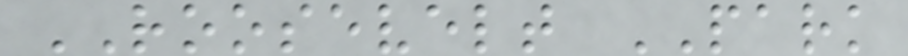ROOSEVELT PARK
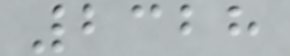2328
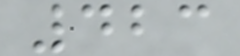423
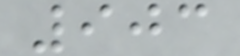903
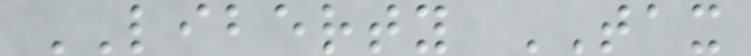LIBERTY TAX
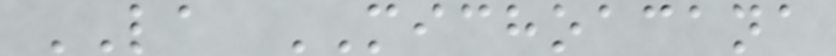LA MICHOACANA
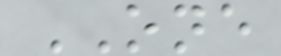ONE
